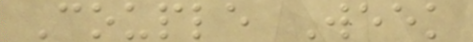Couple Week
